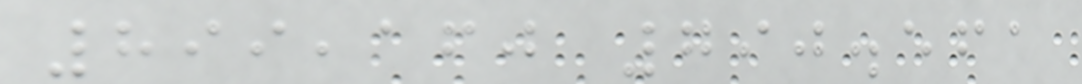899,160 790.561
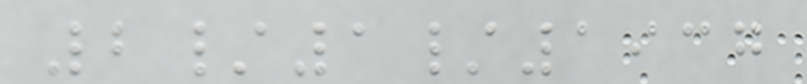2/1/1937
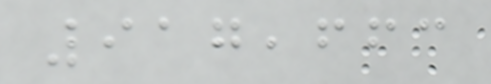917,663
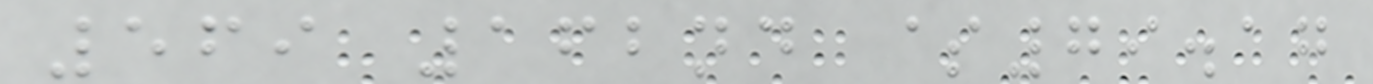569 162nd $79.17
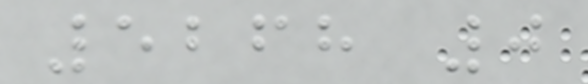5268 0
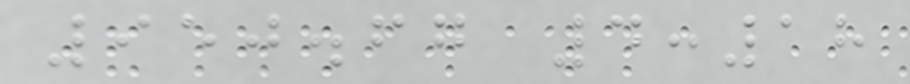950.67 4:18
